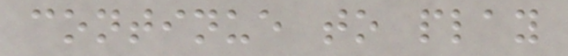continue to play
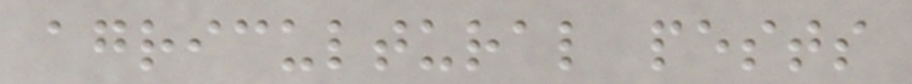agricultural pests
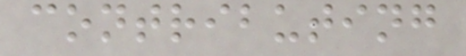contributing
